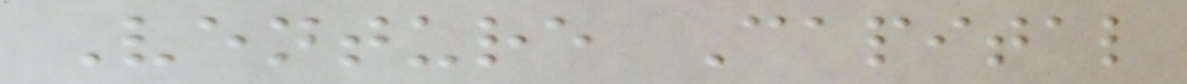Venture Capital
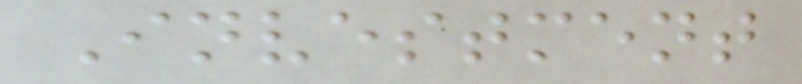Investment
